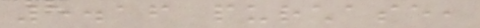5.16 purchase,
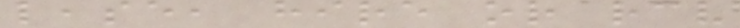lease, hire or receive
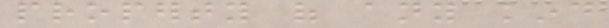property of any kind
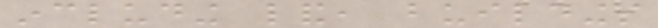including land, buildings
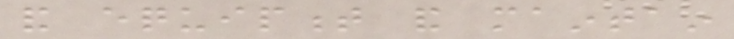and equipment and maintain
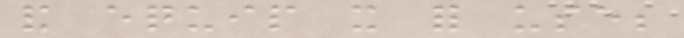and equip it for use;
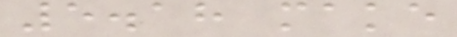5.18 make
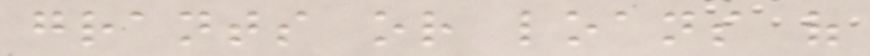grants or loans of
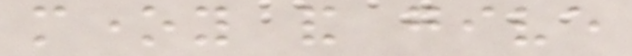money and give
